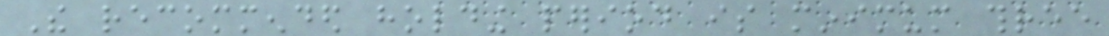The recommended holding period is minimum three
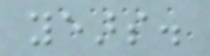years.
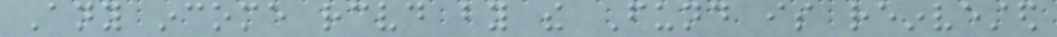Any income received by the Fund is reinvested
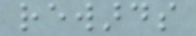rewards
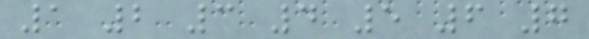1 2 3 4 5 6 7
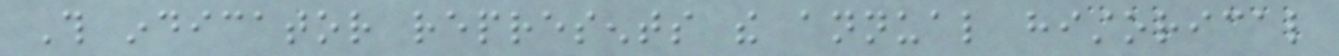This indicator represents the annual historical
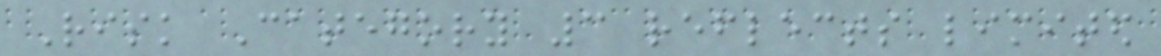Risk Category 3 reflects limited
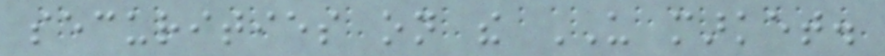securities on the US market.
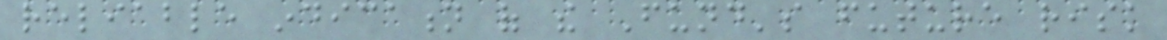reliable indication of the Fund's future risk
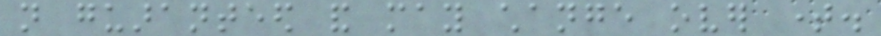not guaranteed and may change over time.
